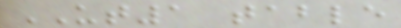UT1 table
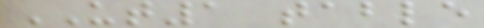UT1 table
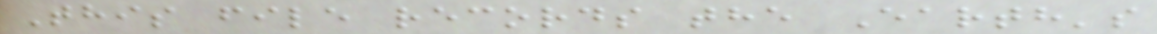This file records the Earth's
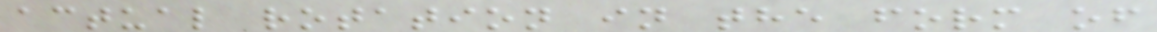actual rotation in the form of
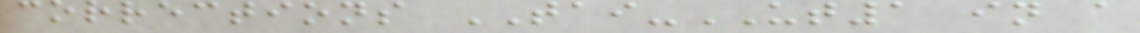corrections TAI-UT1 in a
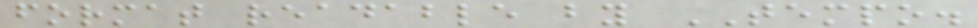format readable by TEMPO.
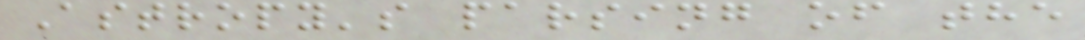Astropy's parsing of the
